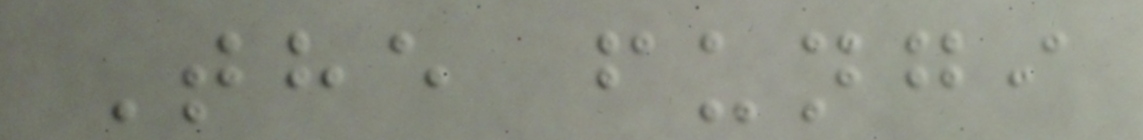The fungi
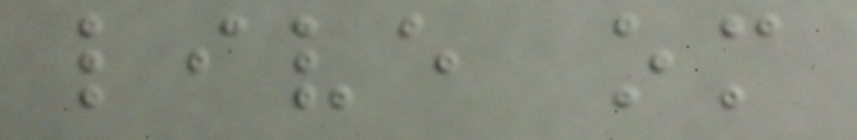live om
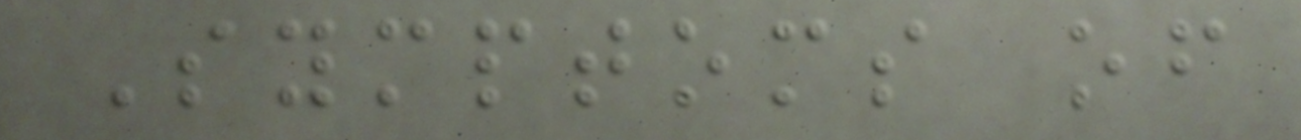Symptoms of
